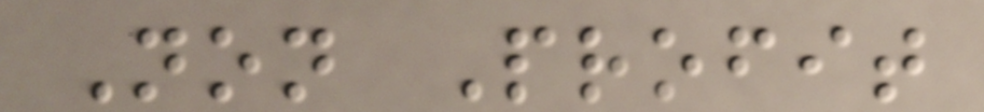Non Profit
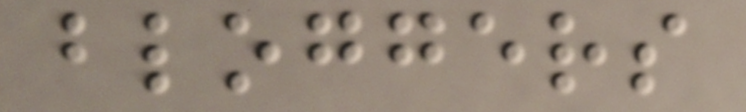bloggers
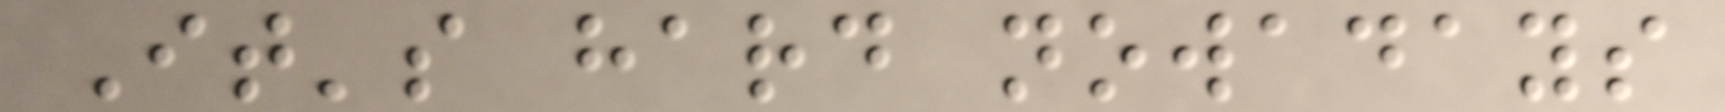It's hard nowadays
